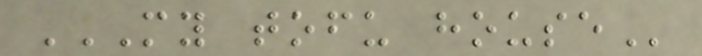MY TOFU HOUSE
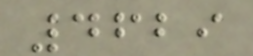4629
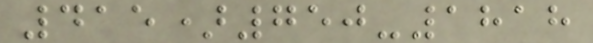415)750-1818
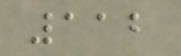112
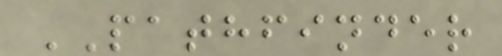PATHFINDER
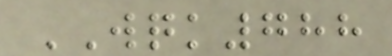WQK788
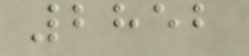2852
